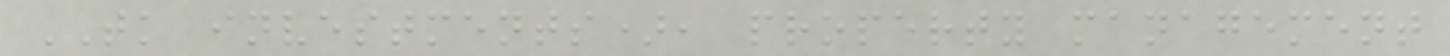TK investments), property management
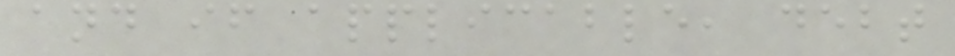and if applicable, debt
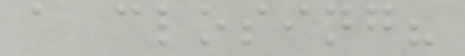a closing?
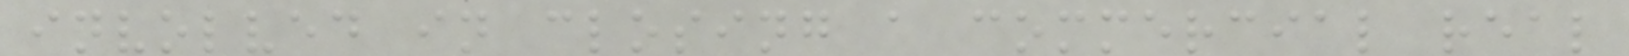involved in closing a commercial real
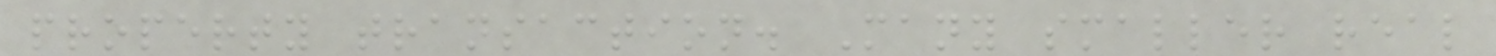property transaction. Many smaller real
